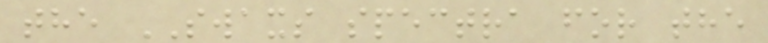the SWAXS spectra for the
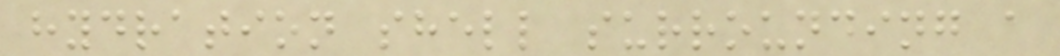hydration shell surrounding a
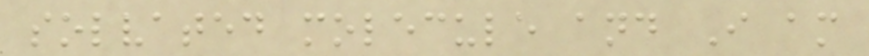solvated molecule and I am
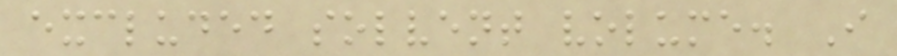excluded solvent volume. I
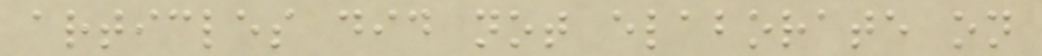articles did not elaborate on
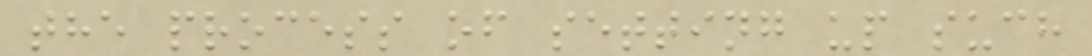the process of setting up such
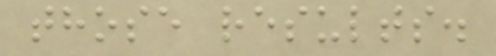those results.
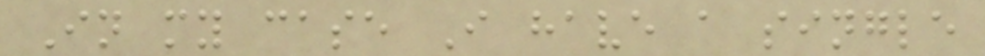In my case I have a single
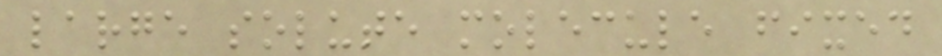large solute molecule fixed
